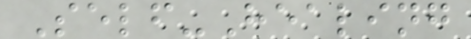Self-Healing
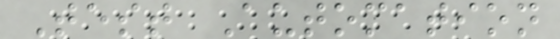Test Automation
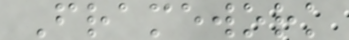Framework
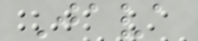Java
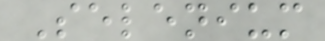Selenium
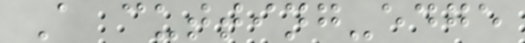A cutting-edge
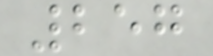257
